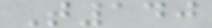T140
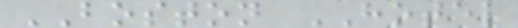BOSTON HOTEL
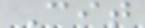Cit
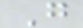G
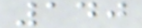140
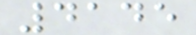4145
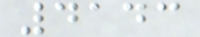4143
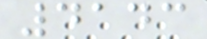4143
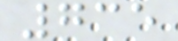735
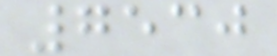7530
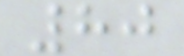80
